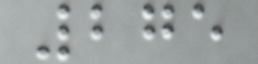275
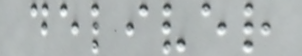deliver
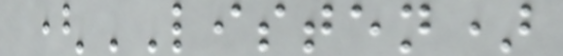(LISTEN)
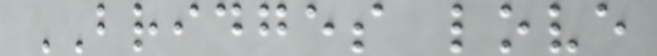BRIDGES love
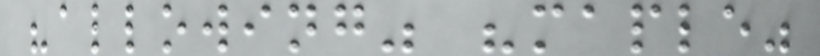"allowing" "maple"
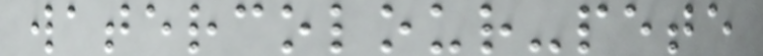watercolour-pete
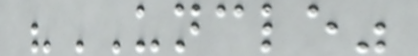"UNCLE"
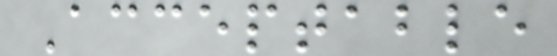Acceptable
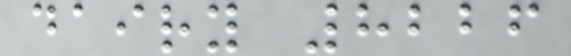dairy 8226
